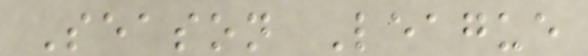Season League
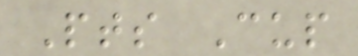Pts Cup
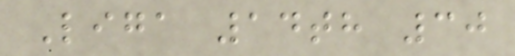Liga 14th 30
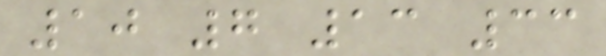10 7 13 33
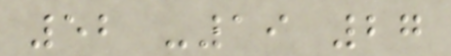52 -19 27
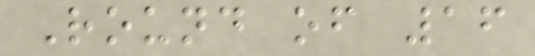Round of 16
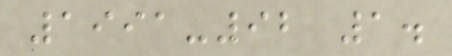1991-92 1.
